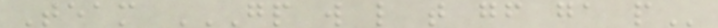Team GP W L T GF GA P
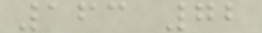163 72
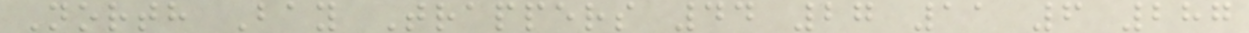North Bay Trappers 44 27 11 6 287
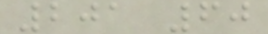201 60
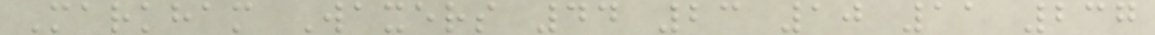Markham Waxers 44 23 10 11 237
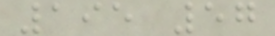195 57
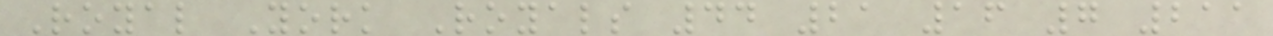Royal York Royals 44 21 16 7 211
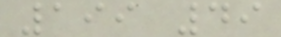199 49
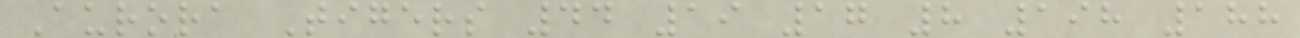Aurora Tigers 44 19 17 8 198 188
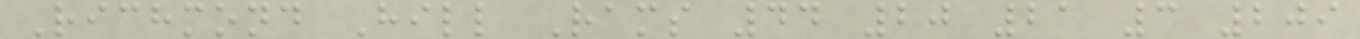Richmond Hill Rams 44 20 21 3 209
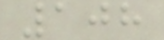108
